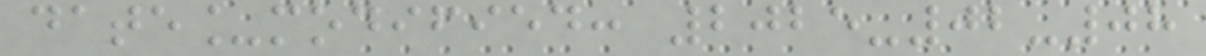date_modified: 2025-02-08
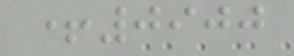+0900
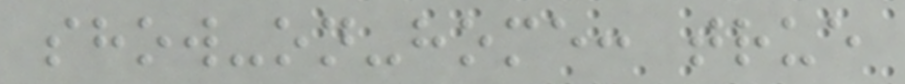show-on-home: true
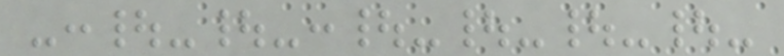-:|-|-:|-|-|-|-
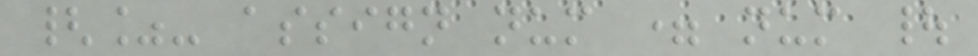{%- assign num = num |
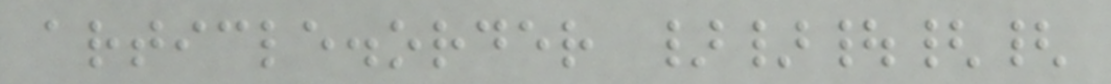article.order }}|{{
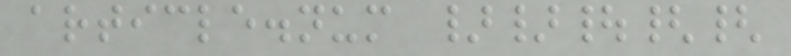article.num }}|{{
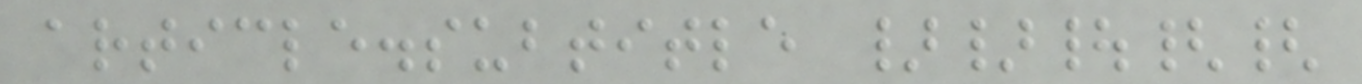article.subtitle }}|{{
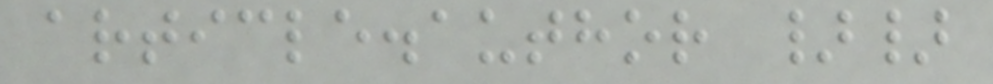article.author }}
